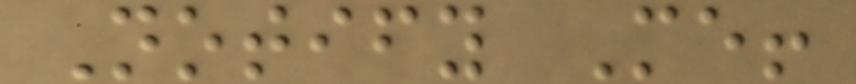Notify Me!
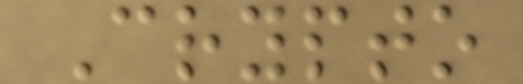Crypto
